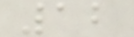12
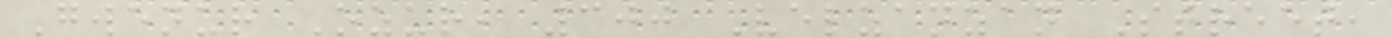Gwenur Ozur, 300 Velzanzan Street,
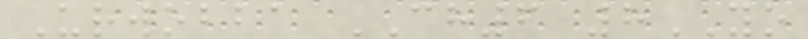Urwobba CH6 8YO
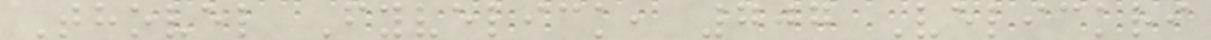Thovel Fyvelick, 707 Velickri
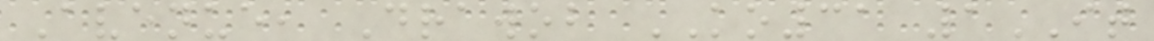Avenue, Drawob KO31 1IT
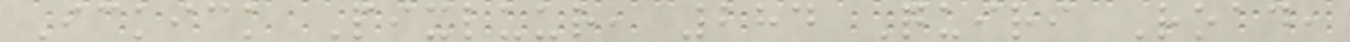Ickick Pixluur, 284 Quiri Road,
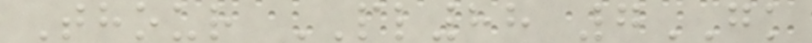Thour PL88 7GK
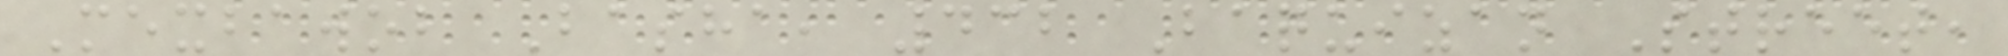Mexbawob Basha, 432 Baquizan Street,
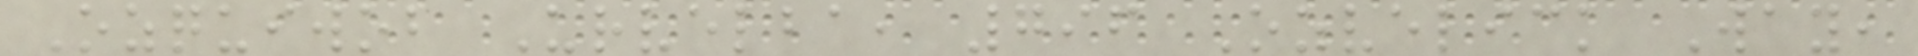Ozquiwob Urvelba, 796 Ozvelick Way,
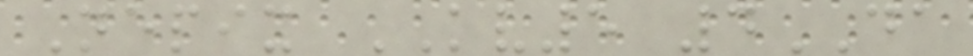Nepix KV5 4DA
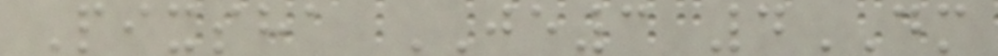Pixsha JE3 4DM
